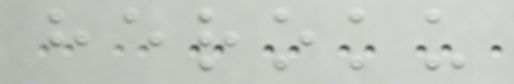heroku
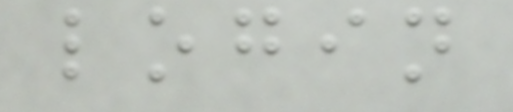login
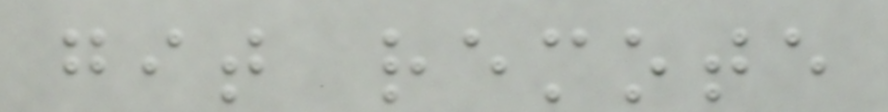git remote
